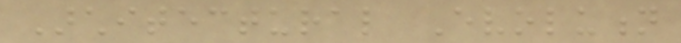Architectural Evolution
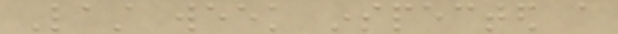Last week inspected a
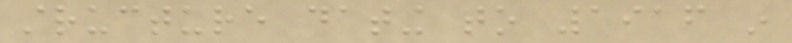structure dating to 1916 in
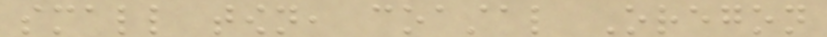small town, coastal Oregon
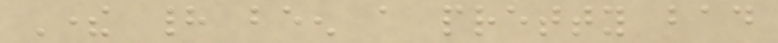There had been a pretty bad
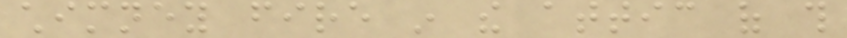chimney fire in the attic of this
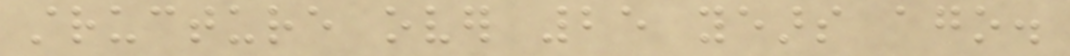structure over 25 years ago.
